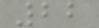22
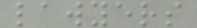lawyers
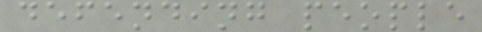defending people
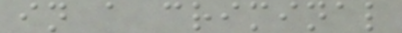in a criminal
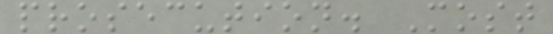prosecution. Most
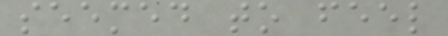seemed to feel
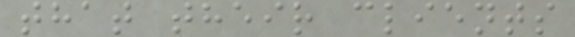that their clients
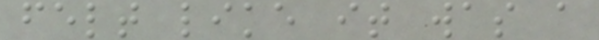felt like it was a
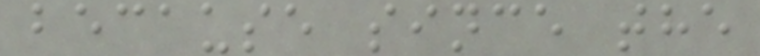because since the
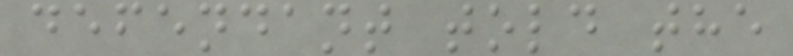defendant told the
